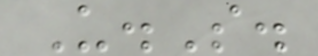U.S.
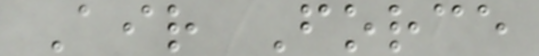Air Force
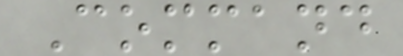Command
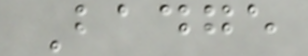Badge
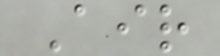Air
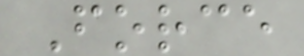Force
